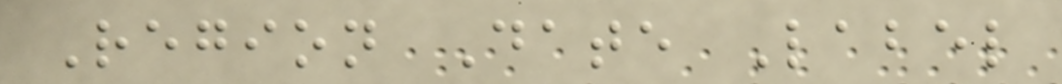Region Date Label
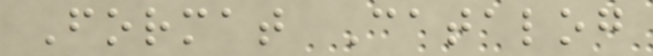Format Catalog
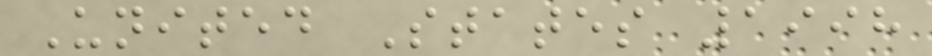United States 1998
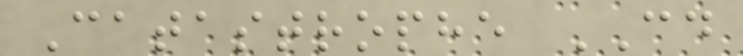Catastrophe CD
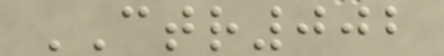CTR002
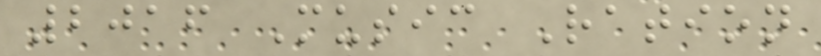2016 Music Ration
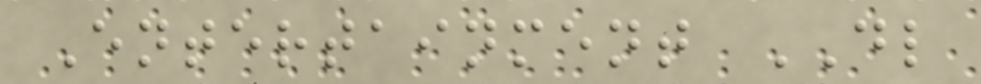Entertainment DL
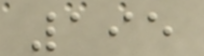195
